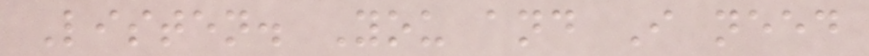Listen. You and I need
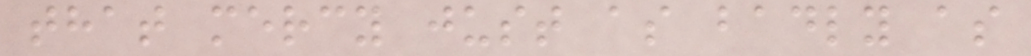that mercy just as badly as
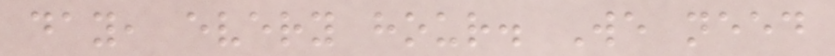day, every hour. We need
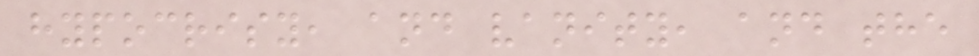hypocrisy, and vanity, and the
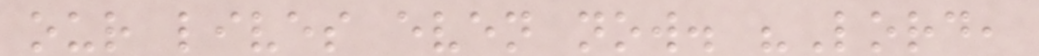our lives even now. "Lord,
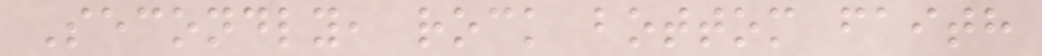Secondly, rock bottom faith
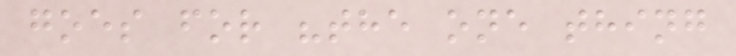goes for "the one thing
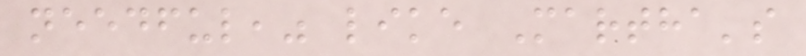needful," like Martha's
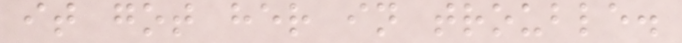it got her in trouble.
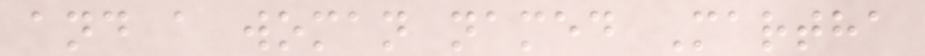and a woman named Martha
